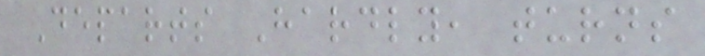Departs Hardly, turns
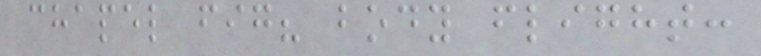chapel fig? body flight:
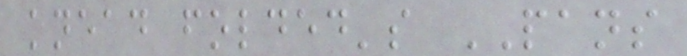knead folded's PANS
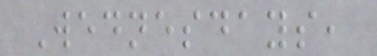Wednesdays,
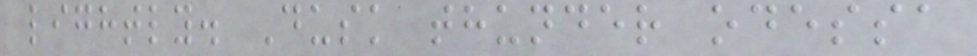lightly. Dusk thunder odessa
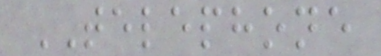TELEPHONE
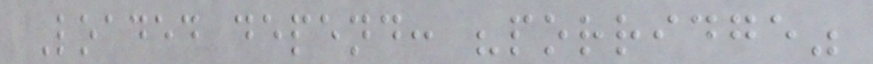Loaded depend: "porridge"
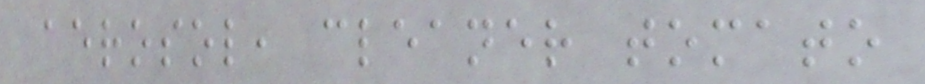aerosol, cleaner tomato
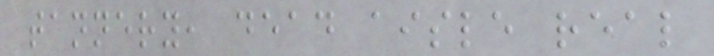tannery, dead aisle real
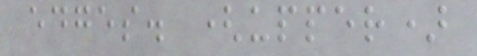edges. (upper)
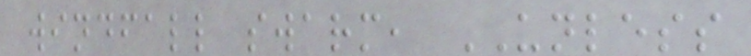windfall swarm, UNLESS
